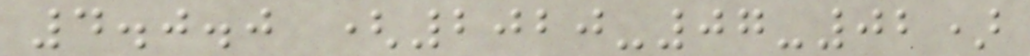4.0.0 (2020-07-02)
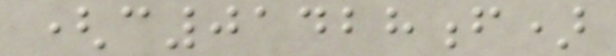(c01428f)
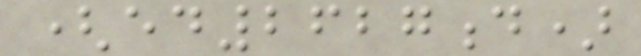(ed2627d)
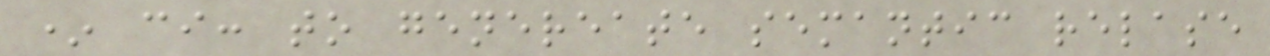* ci: to genereate semantic relase
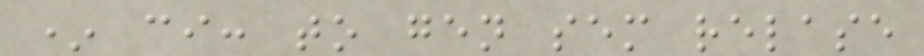* ci: to gen sem relase
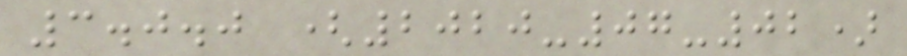3.0.0 (2020-07-02)
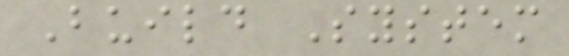Build System
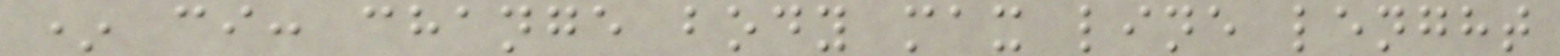* ci: change body max line lenght
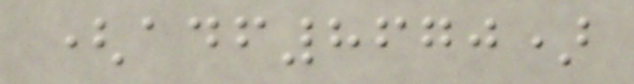(adf8670)
